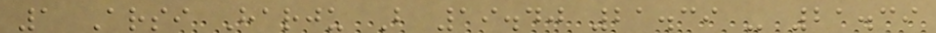1 Arsi Harju B 19.40 21.39 - 21.39
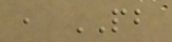, PB
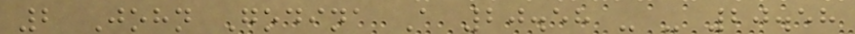2 John Godina A 20.58 - - 20.58
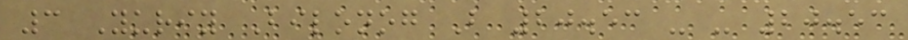3 Yuriy Bilonog B 20.53 - - 20.53
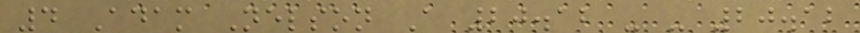4 Adam Nelson A 20.12 - - 20.12
